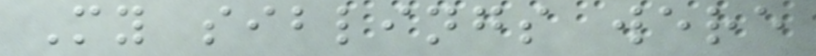My siblings were
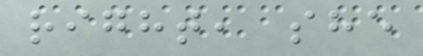right, she
